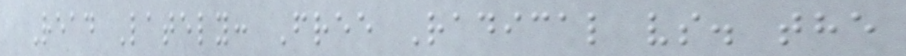Read Lately: Free Radical vs. the
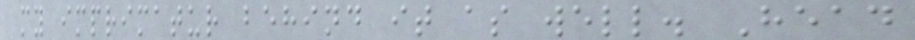my imprimatur behind it as well. Head
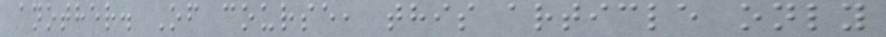another. Of course, this article only
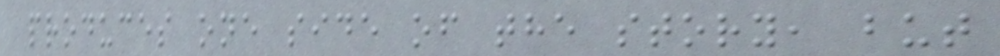produces one side of the story, but
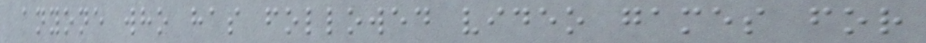anyone who has followed video games for
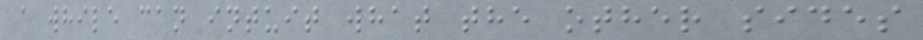a while can intuit what the other sides
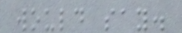would say.
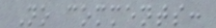No comments:
